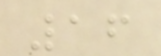16
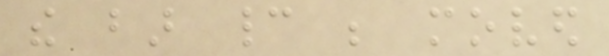the bar cannot be moved
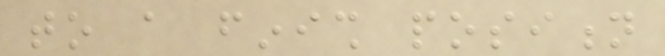to a finish position
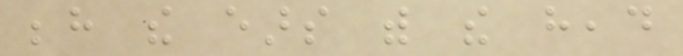behind the ears with the head
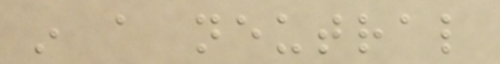in a neutral
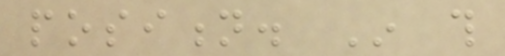position. In this
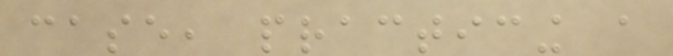case, practicing a
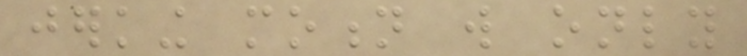jerking motion will only
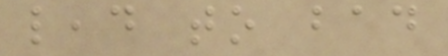lead to bad
